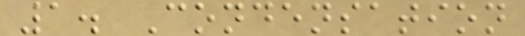1. Condensation
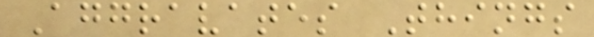Aggravates Things
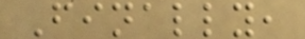Finally,
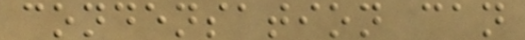condensation can
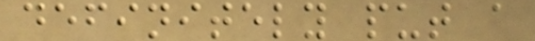definitely put a
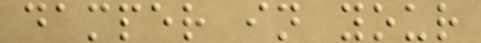damper in your
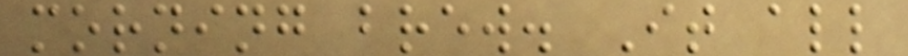morning brew. It all
